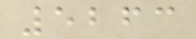5263
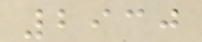2930
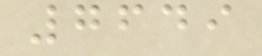7649
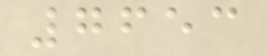7653
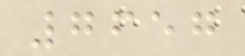7657
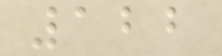122
